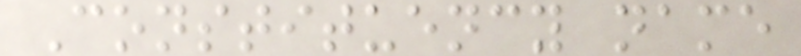Constituency name
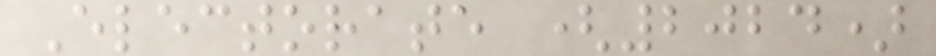Electorate (2024)
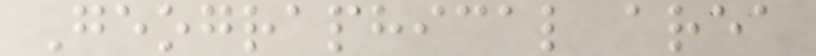Geographical area
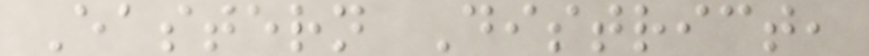Eastern District,
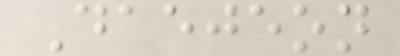Daejeon
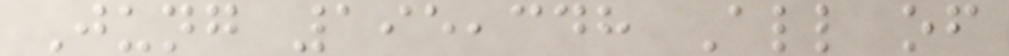Jung 195,348 All of
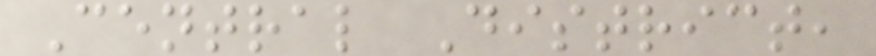Central District,
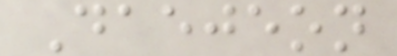Daejeon
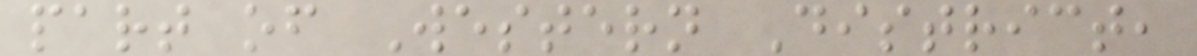part of Western District,
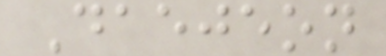Daejeon
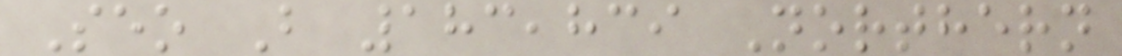Seo B 183,839 Northern
